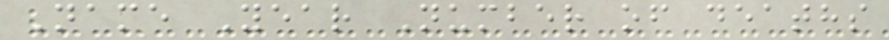Name Year Number of deaths
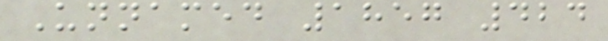Unnamed 1857 424
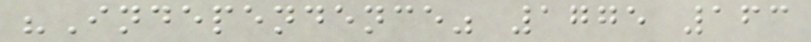"Independence" 1775 163
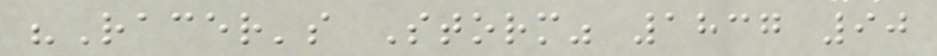"Racer's Storm" 1837 90
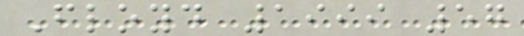Floyd 1999 57
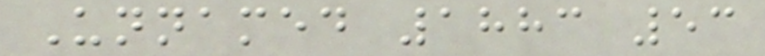Unnamed 1883 53
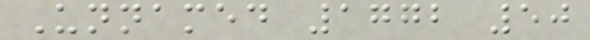Unnamed 1772 50
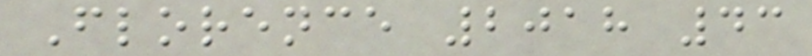Florence 2018 43
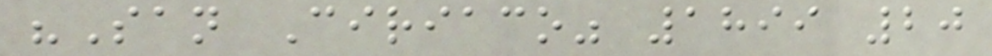"San Ciriaco" 1899 20
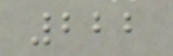222
